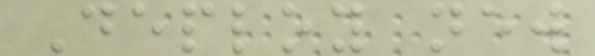Deploy new
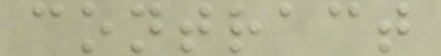contract
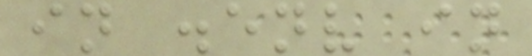in .env in
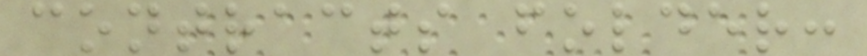contracts folder:
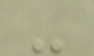-
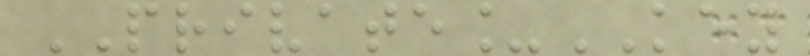PRIVATE_KEY
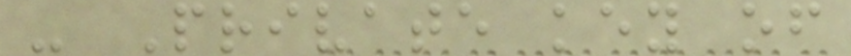- Private key of
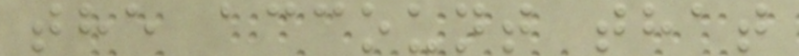the account that
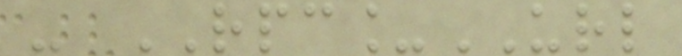- RPC_URL
